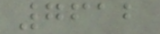7612
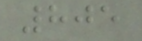805
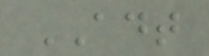ADT
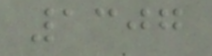1307
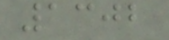1302
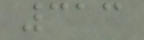313
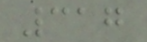317
